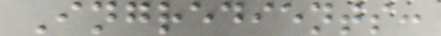Ingredients:
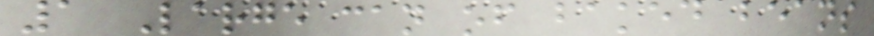1 Large can of baked beans
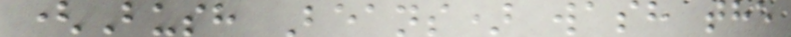(Bush Beans) wash the
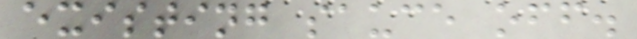existing sauce off.
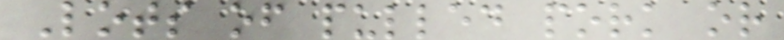Lots of pulled pork or
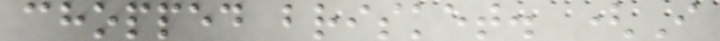chopped brisket. (I
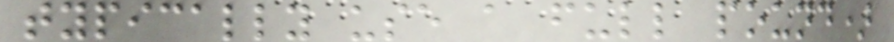typically use a full pound)
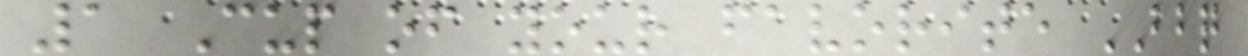1 Cup of your favorite BBQ
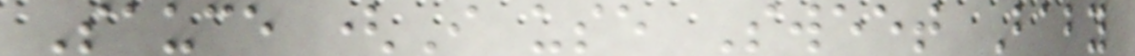Sauce (I use Sweet Baby
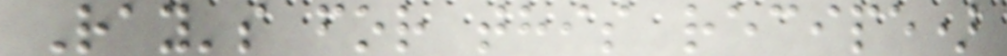Ray's for this recipe)
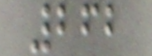262
